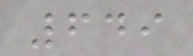649
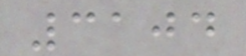3104
